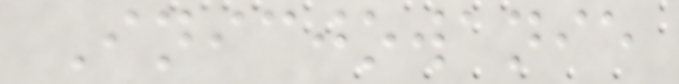Inicjowanie
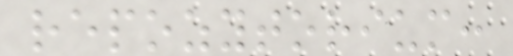repozytorium:
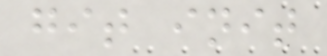git init
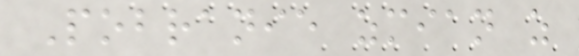Pobranie zmian z
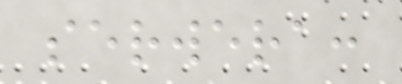serwera:
